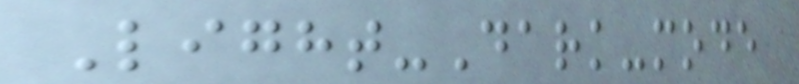Light-Dark-mode
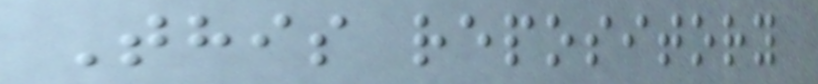This repository
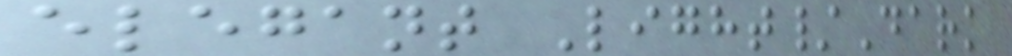elegant Light/Dark
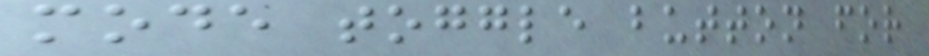mode toggle button for
